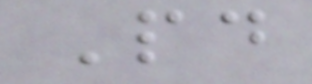Paid
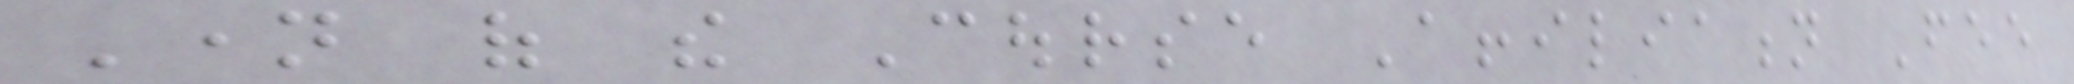Name of the Course Affiliation Fee
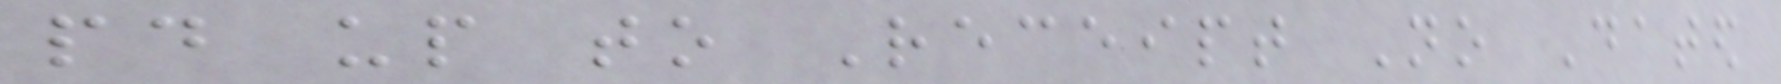paid up to Receipt No Dated
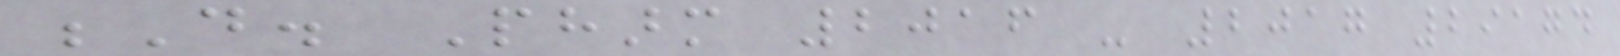D. Pharm 2016 - 2017 29174
